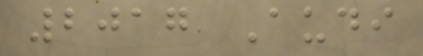2017 Audi
